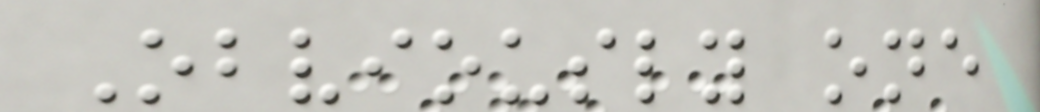Obviously one
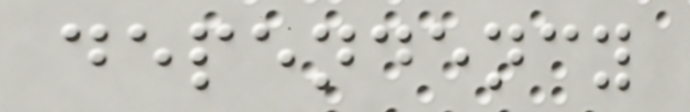dependency
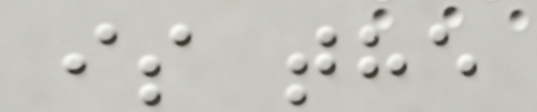is the
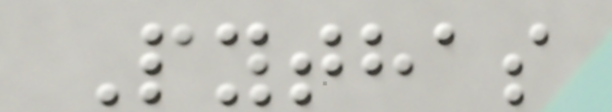Pythas
